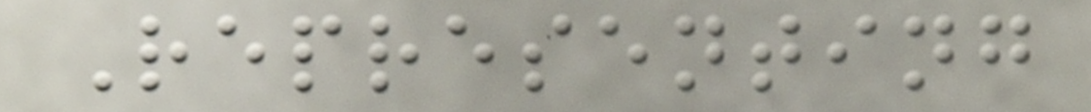Representing
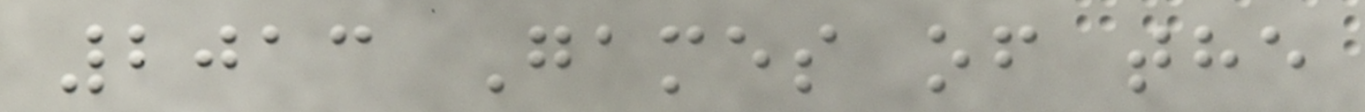2013 Games of the
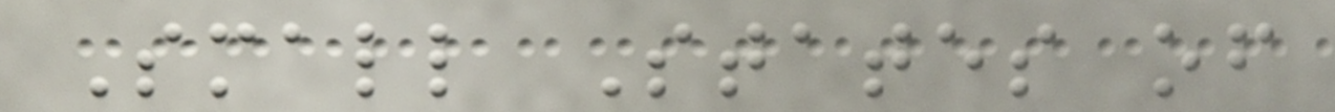Small States of
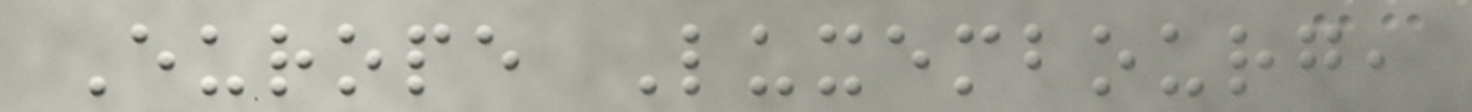Europe Luxembourg,
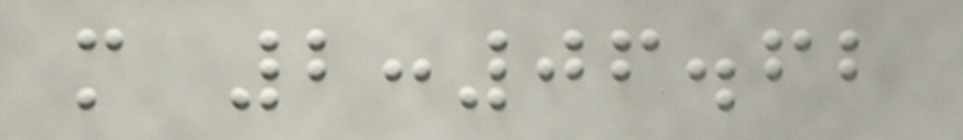m 2:06.62
